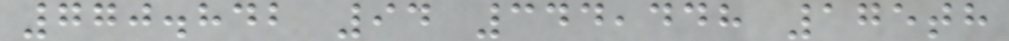770.842 94 344,448 175th
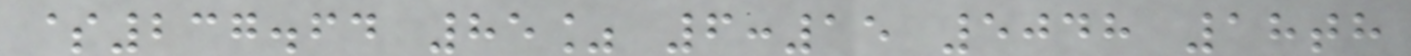$237.64 85% 6:15 5048 18th
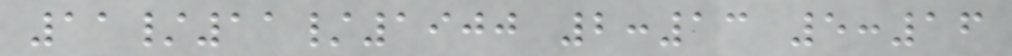11/11/1900 2:13 5:16
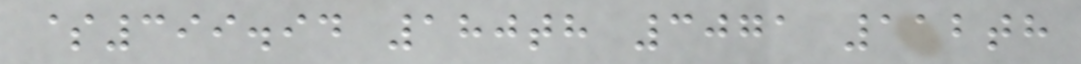$399.94 180th 3071 112th
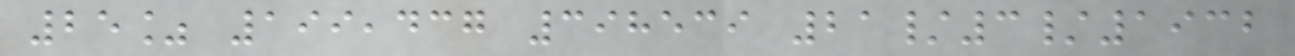25% 199,437 398539 21/3/1932
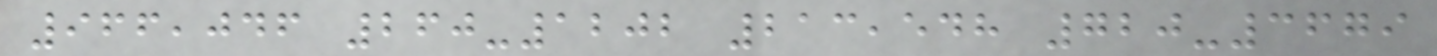966,046 260-1202 213,548 720-3679
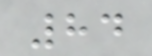84
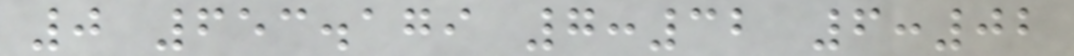0 653.179 7:32 6:02
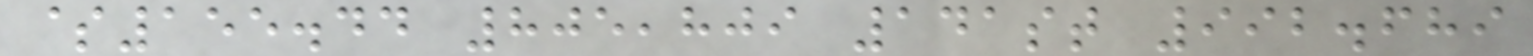$155.44 805,809 141st 992.689
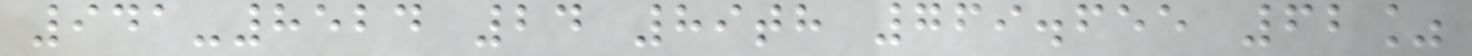941-8524 24 89th 769.655 62%
